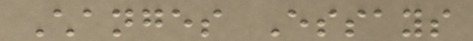Changes Essays
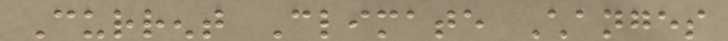Current Climate Changes
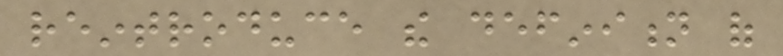reintroduce the definition of
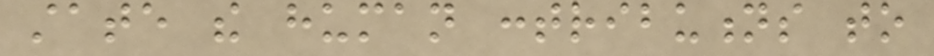state the human contributions to
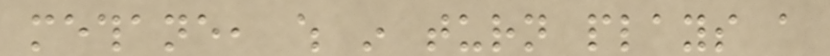methane, which in turn plays a
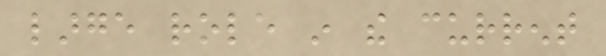large role in the current
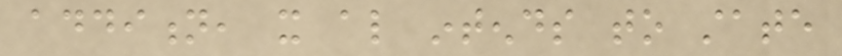addition, it also intends to state
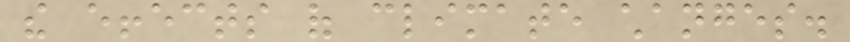the effects of climate changes.
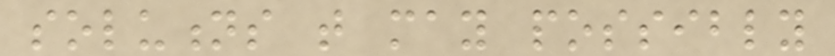solutions that may possibly
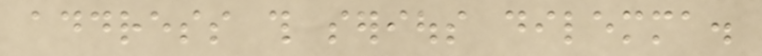address this serious dilemma.
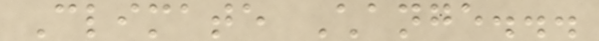Climate Change...
